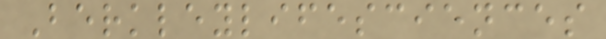Berkleylifesciences
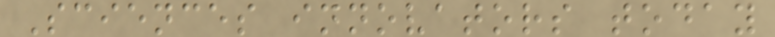Sciences innovators today
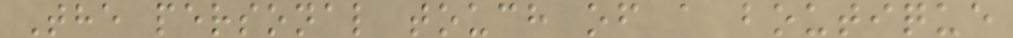The personal touch of a boutique
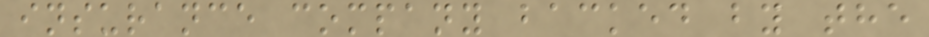insurance company backed by the
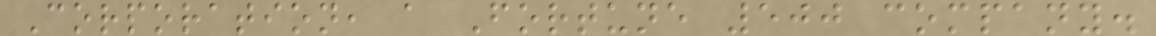Corporation, a Fortune 500 company.
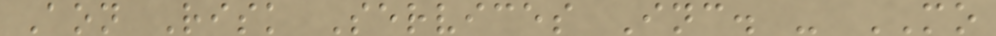Aon Risk Services Inc. - MO
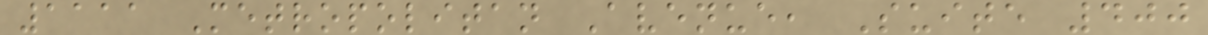1111 Metropolitan Avenue, Suite 400
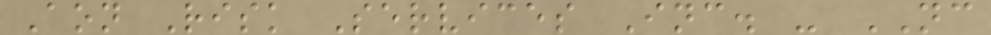Aon Risk Services Inc. - NC
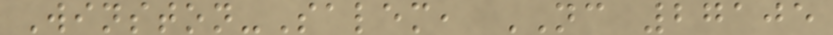Winston-Salem, NC 27105
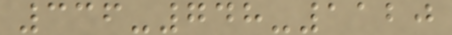336-748-1120
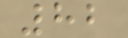82
